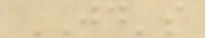JD's
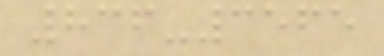836-3565
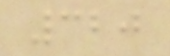320
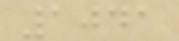1041
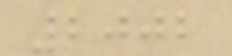2002
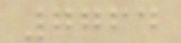7764
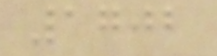1702
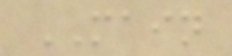MAIN
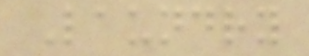Laundry
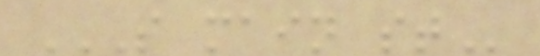S MAIN ST
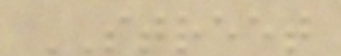STREET
